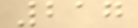217
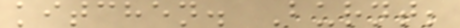kitchen. Burnt;
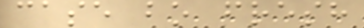case bo fresh
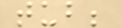tub;
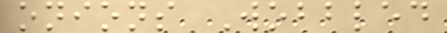onions Wobbled
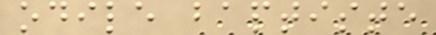odile baptiste
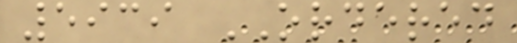5939 ORDERED
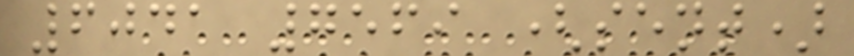6041 7569 (sent)
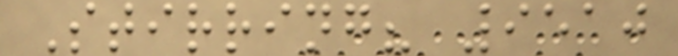Stirring? 9510
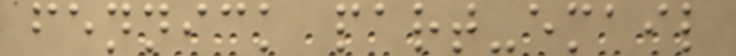fennick part-email
